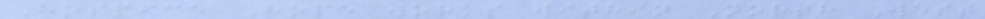Hospice Hope works within North West
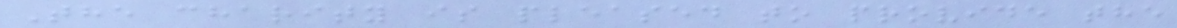The charity is pleased to provide the
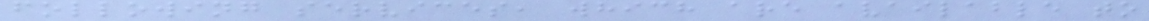following services, which are available to
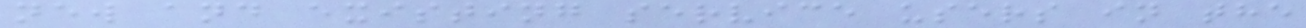new and existing service users in the
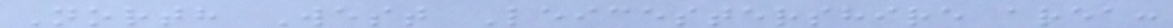North West Leicestershire area:
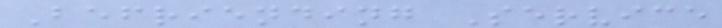Befriending Service
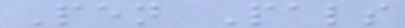Pen Pals
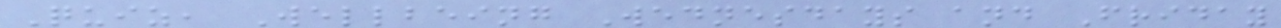Quiz, Wellbeing Wednesdays and Friday
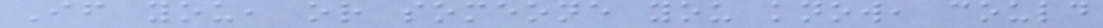If you, or someone you know, could
